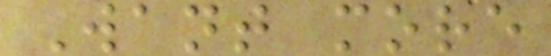Want more
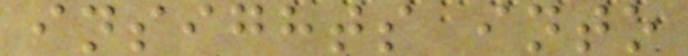insights into
